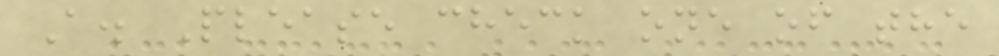A. Please check one of the
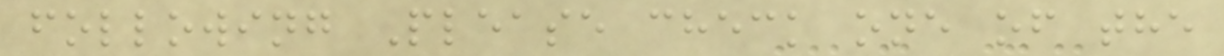following Please check one of the
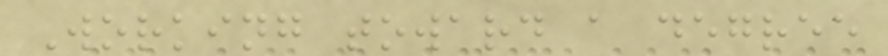Working toward a degree
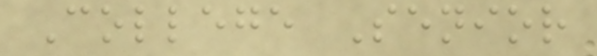College Senior
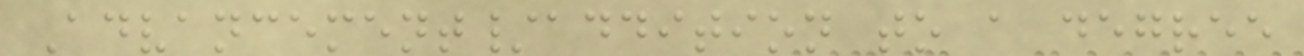Advancement/addition to a degree
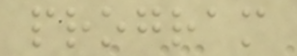program
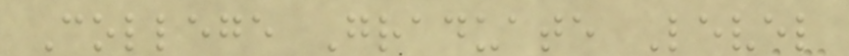College Graduate Level
